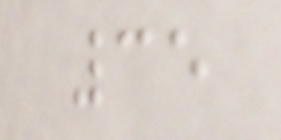35
